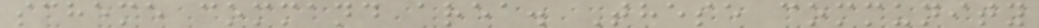scheme command area. These community
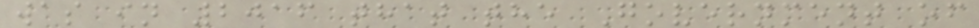was in 2016 that the Government of
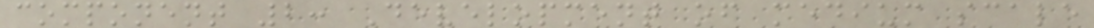component 2: Development of medium scale
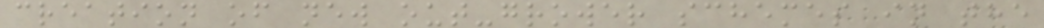creation of new out-grower schemes in the
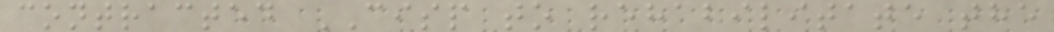contracted CISP to rehabilitate the
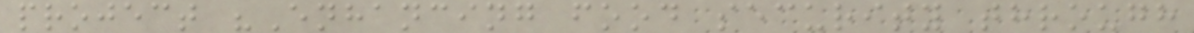project "Enhancing food security through
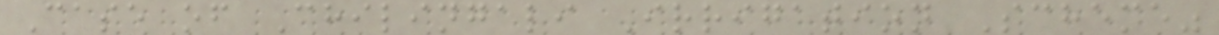Case of Chilingali Irrigation Scheme"
